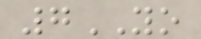7YO
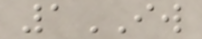1IW
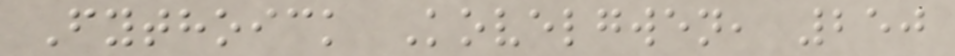Fythoick Kovelgwen, 250
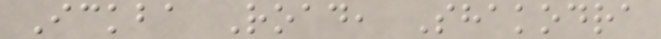Ickba Road, Shakodra
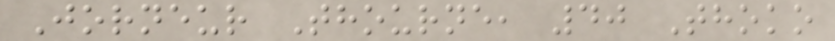Jorneur Thourne, 40 Thoko
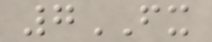7FX
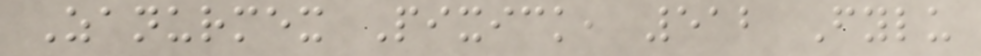Zanurmex Pixick, 512 Fylu
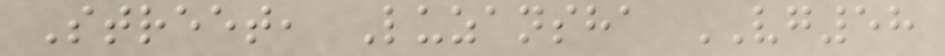Street, Luzansha VG58
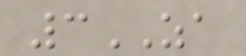3ZA
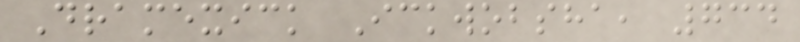Dramexick Ickwobsha, 734
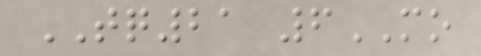TQ21 6MO
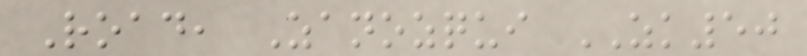Road, Zanozqui ZK50
